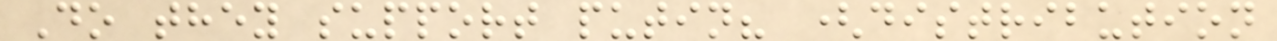Do they support putin? (distribution
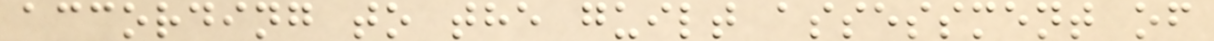according to the guilt assessment of
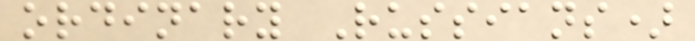ordinary Russians)
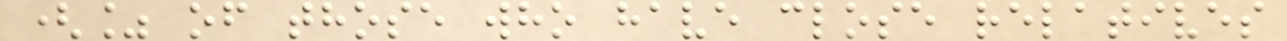(% of those who have close relatives
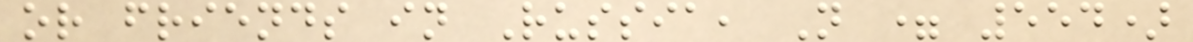or friends in Russia, N = 554)
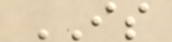IS
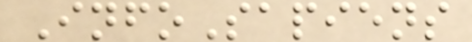InfoSapiens
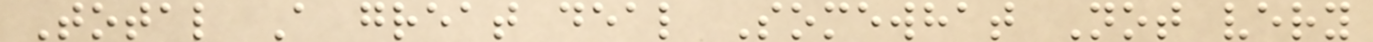Total A great deal Somewhat Not very
